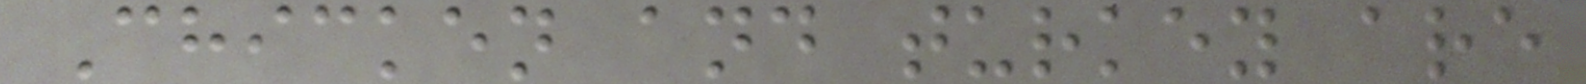Chicken and turkey are
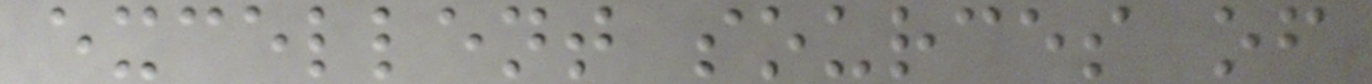excellent sources of
